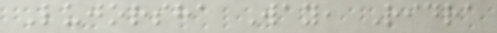Lujorsha Way, Ridra
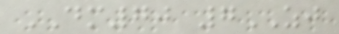DM70 7ZJ
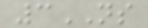3NS
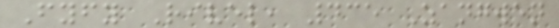Fyfy Rivel, 435 Zangwen
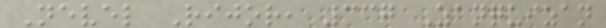Nevel Rijor, 337 Zanquizan
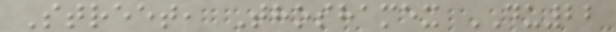Street, Thoshamex DU22
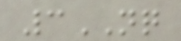3NQ
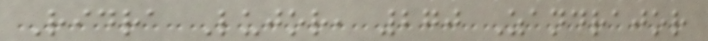Ridra Lujor, 270 Zandrajor
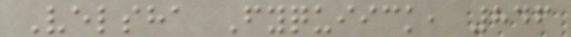Velsha Fyquiick, 846
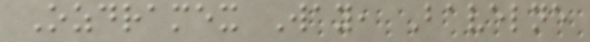Ozdramex Way, Bavelne
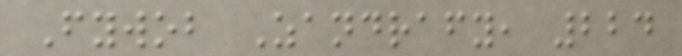Fywob Zandrafy, 224
